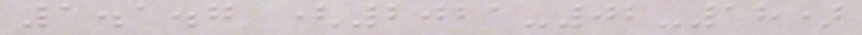1.1.7 (2021-02-18)
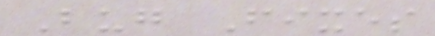Bug Fixes
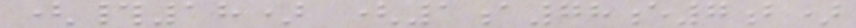(#18) (1a78e7b)
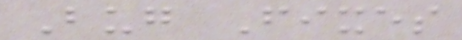Bug Fixes
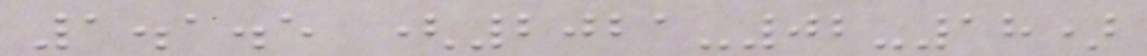1.1.5 (2021-02-18)
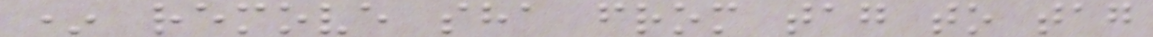* remove sha from tag to tag
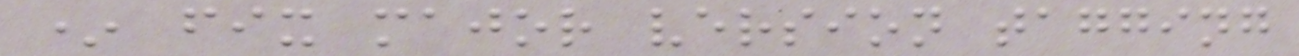* fix major version tagging
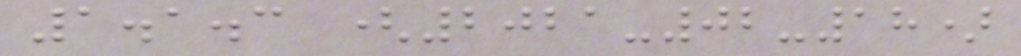1.1.3 (2021-02-18)
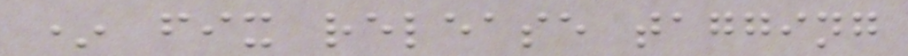* fix release tagging
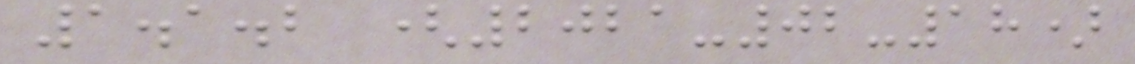1.1.2 (2021-02-18)
